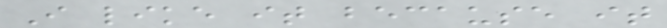I like it because it
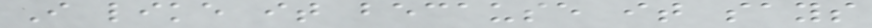I like it because it says
